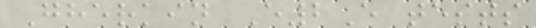Gherkin E2E tests
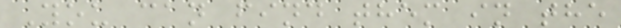You can find them in the
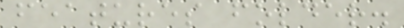features folder.
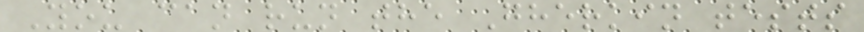You can run the Gherkin tests
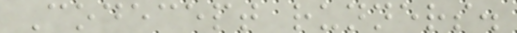Codecept runners.
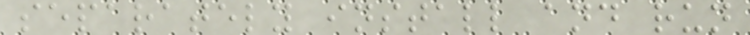separately install and run
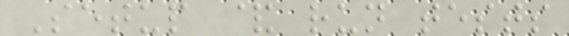Setup & run tests
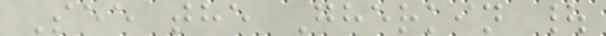See the Gherkin |
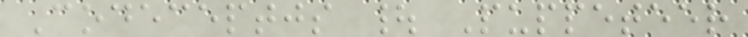Codeceptjs | Puppeteer
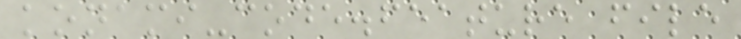konami-code.feature file
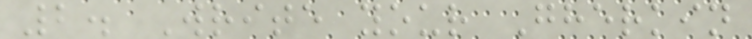2. Write your Gherkin
